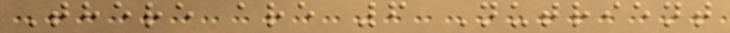There are 6 Nutrient
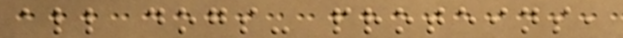all dogs- proteins,
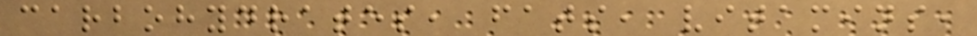carbohydrates, fats, vitamins,
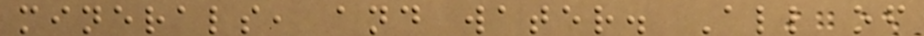minerals, and water. All of
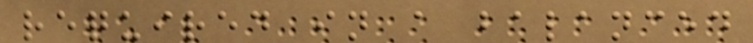required in a balanced
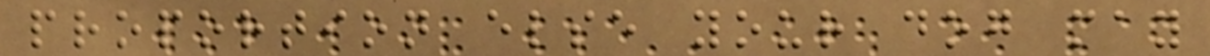proportion else your dog may
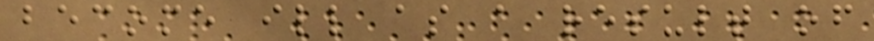become ill as a result of
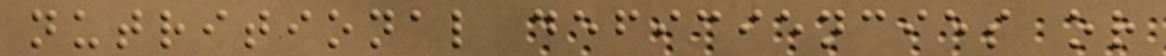nutritional deficiencies or
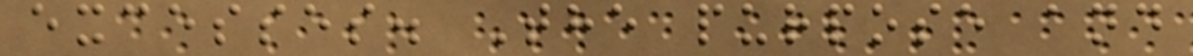excesses. The purpose and
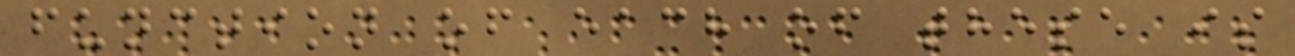function of each of these is
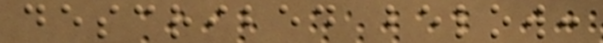described below:
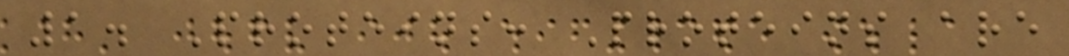1. Proteins: Proteins are
